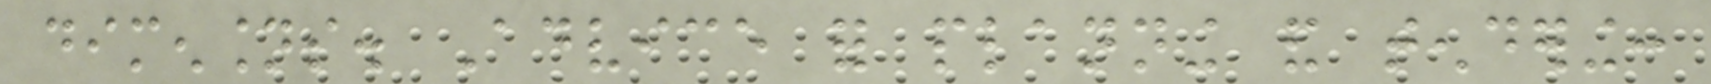dimensions. Advice for planning and tendering:
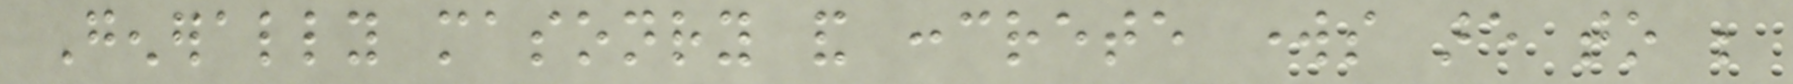Generally masonry and concrete works are to be
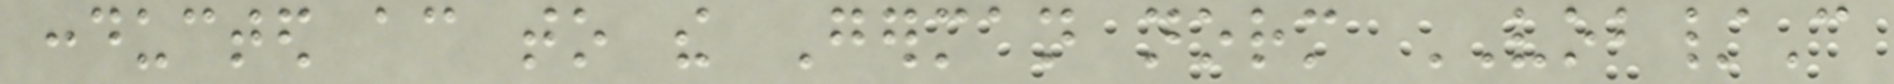conducted according to the German norm VOB/C
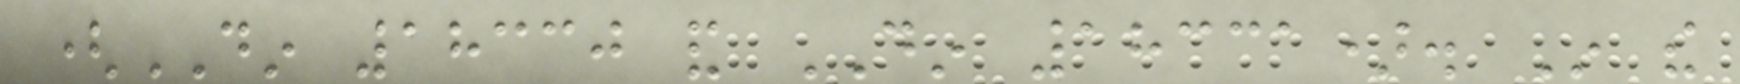(DIN 18330 and DIN 18331). In the
